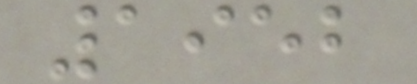1952
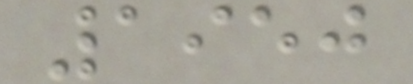1950
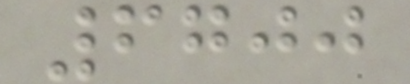6700
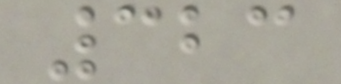323
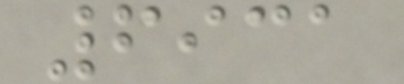6931
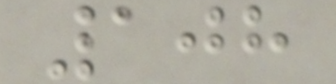108
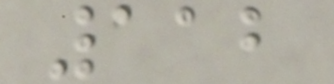112
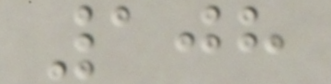108
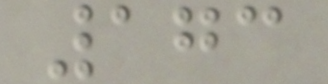173
